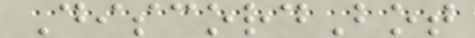DiscordBot
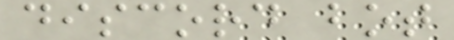discord bot
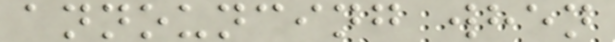announcing when
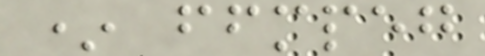* ffmpeg
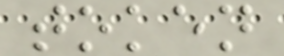token
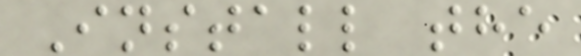Install the
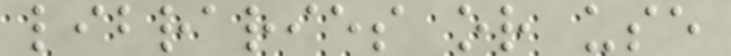libraries or use
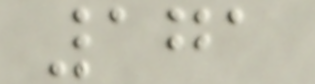171
